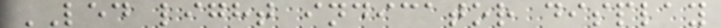LED light indicator display
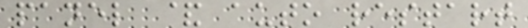panel & auto restart
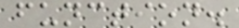function.
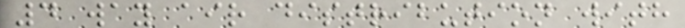4 way air distribution with
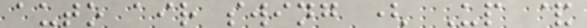auto air swing ( Up &
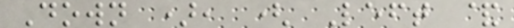Down ), ( Left &
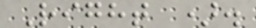Right ).
